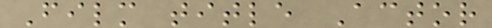Film title Actor
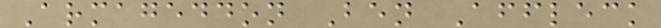Armageddon Ben Affleck
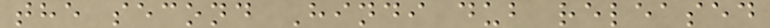the second Hindi dub released
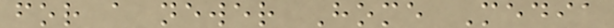for a newer Home Media
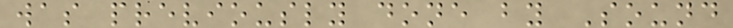was previously done by Sound
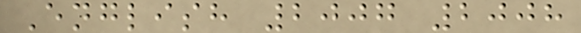English 2007 2008
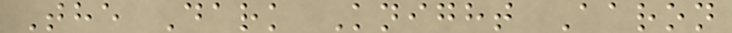The Dark Knight Aaron
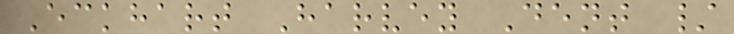Eckhart Harvey Dent /
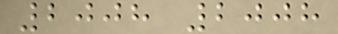2008 2008
